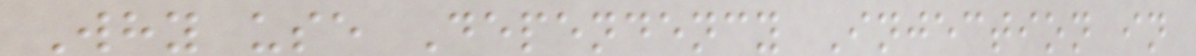Why use Dependency Injection in
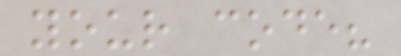your code?
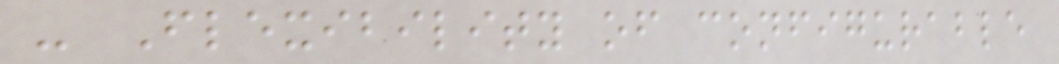- Flexibility of configurable
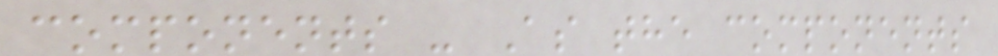components - As the components
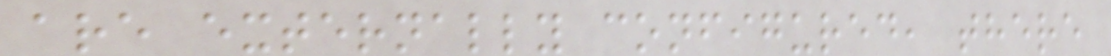are externally configured, there
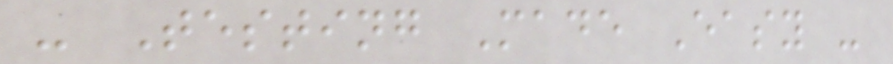- Testing Made Easy -
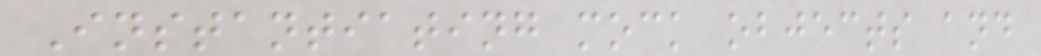Instantiating mock objects and
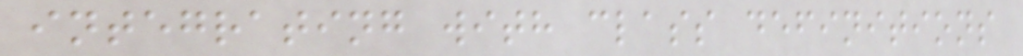integrating with class definitions
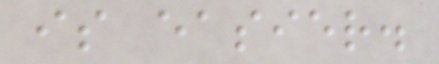is easier.
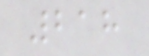218
